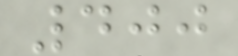400
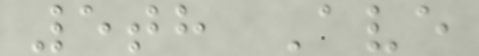5th Ave
